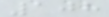108
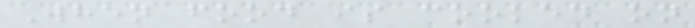When food is cooked on
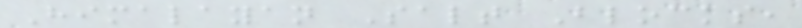Himalayan Salt Blocks,
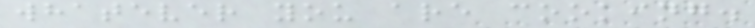whatever you are cooking.
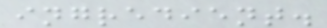ingredient.
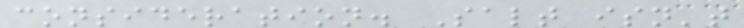consideration. Salt isn't
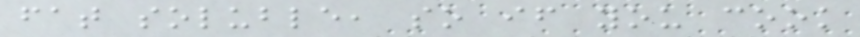fat soluble, so if you cook
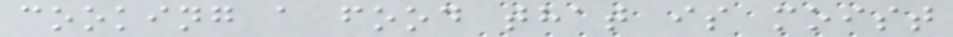cooking a food that is moist
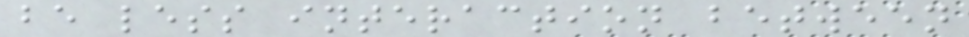be less interaction between
